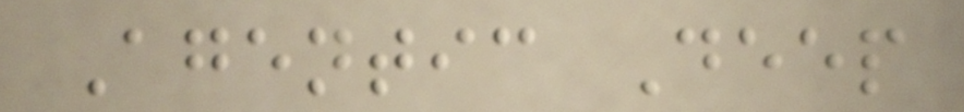Agentic Deep
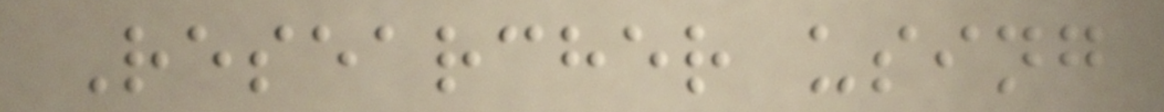Researcher using
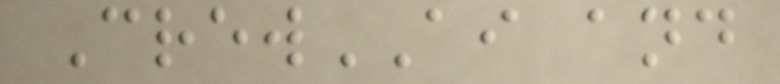CrewAI and
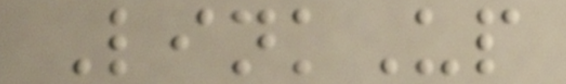LinkUp
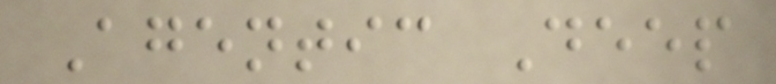Agentic Deep
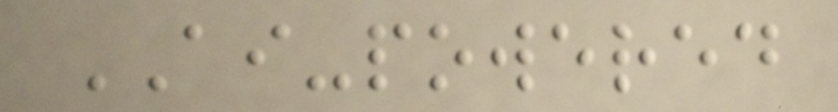AI-powered
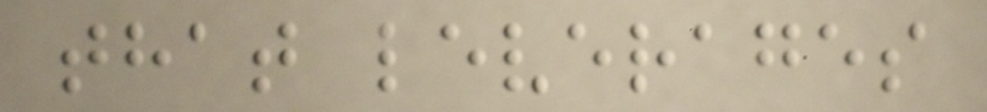that leverages
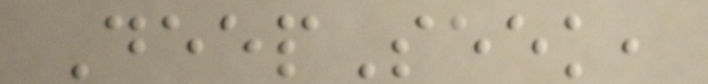DeepSeek,
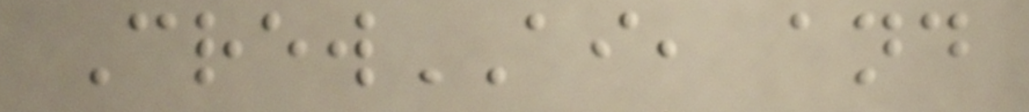CrewAI, and
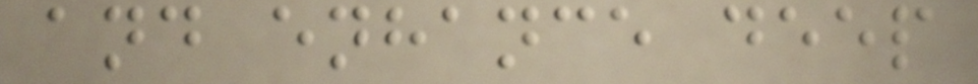and enhance deep
